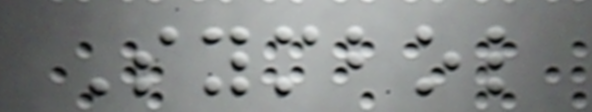Symbol
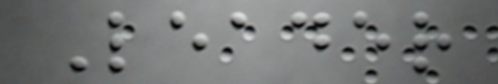Leader
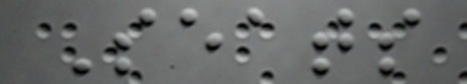Seats
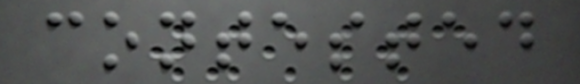contested
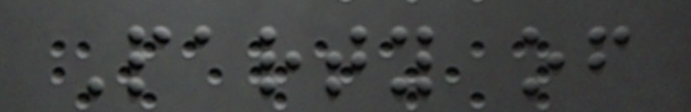Party of
